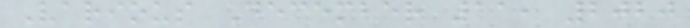Various December 11, 2020
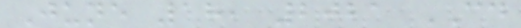June 18, 2021 CD
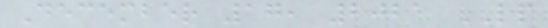December 17, 2021 LP
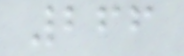266
